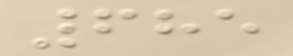685
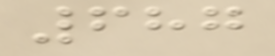687
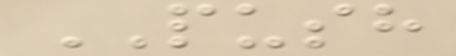PUSH
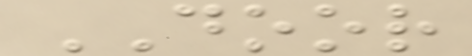DOOR
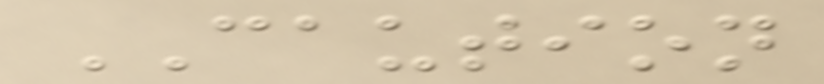CAUTION
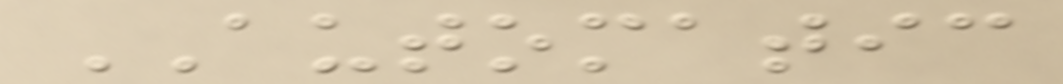AUTOMATIC
